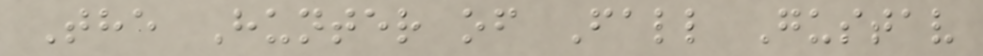The Hunter of Fall Gustav
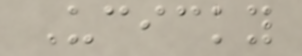Ucicky
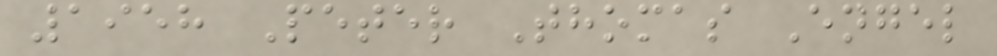1958 Peter Thomas Engel
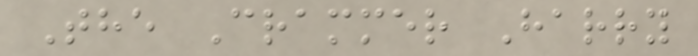The Crammer Harry
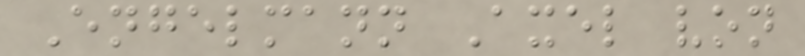Engelmann Axel von
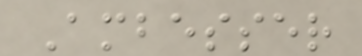Ambesser
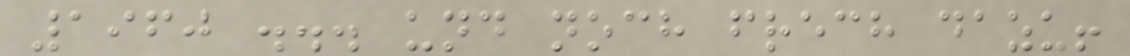1960 ... und noch frech dazu!
